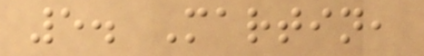5. Martin,
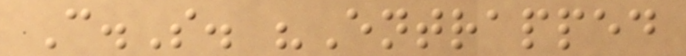C.S. "Entrapped
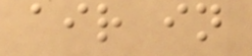air in
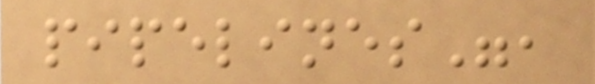pipelines",
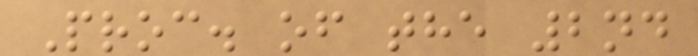Proc. of the 2nd
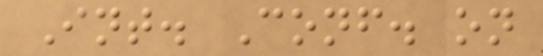Int. Conf. on
